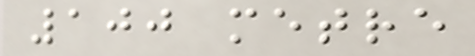100 metre
